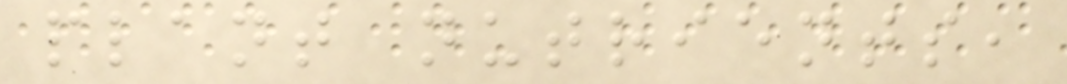plant nutrients,
